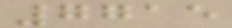7715
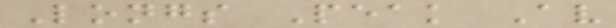Longs Peak Av
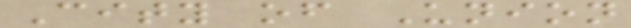City of Union
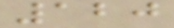120
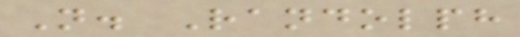N. Randolph
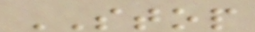STOP
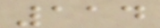114
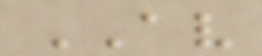AV
